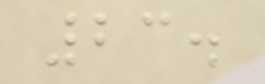23.
